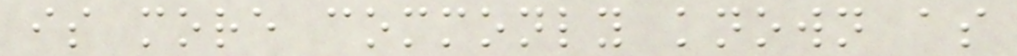is more commonly known as
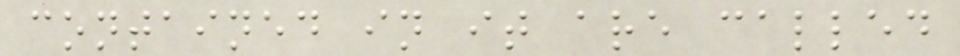contained in it are called
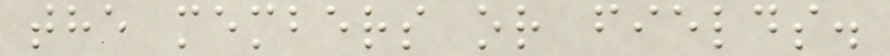the members or fields.
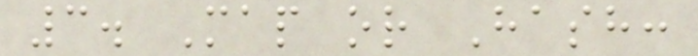3. Map or Hash:
